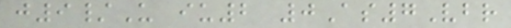j9/U iu2 0As7Vbr
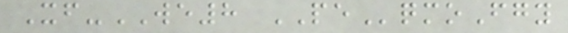Xf-WE8 PEqmoFgy
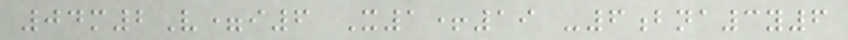04m2V=i6 X1+19 -6bna3y6
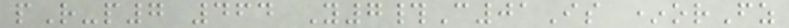pR-p7 464 Y7#C01Is *orFz
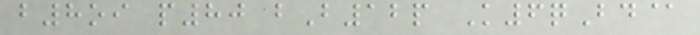b8oi p80 bB12p K6qBd@
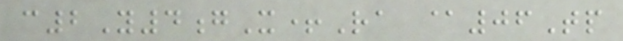c2Y4gX+Ra @06Tp
